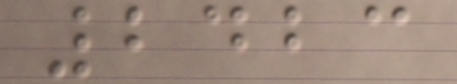2423
